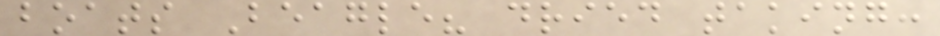boats Beagle? dried taking:
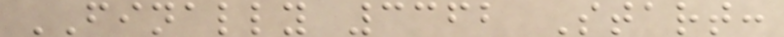FINALLY 3362 Start:
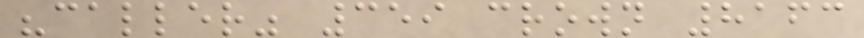"caller" 359 crown 8163
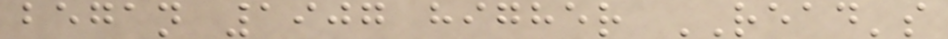began 1907 higher READ's
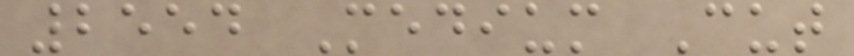2554 Medium Cut
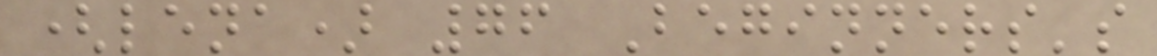(lena) 76 Beginners's
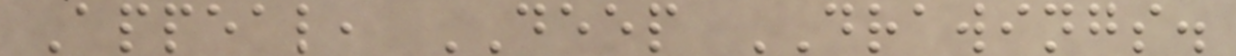Appeal, DEEP DRAWINGS.
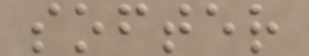softer
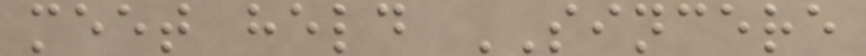meet held SINCERE
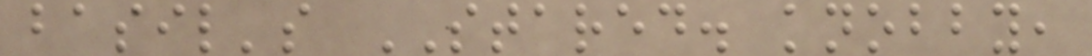basil's STARED. knobby,
